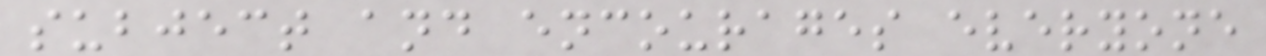subject and encourages everyone
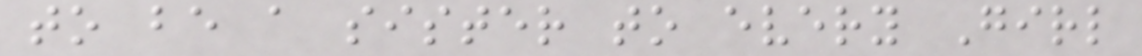to be a sister to every Girl
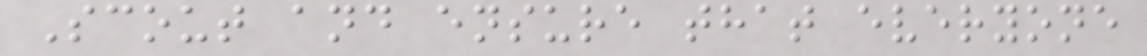Scout and ensure that everyone
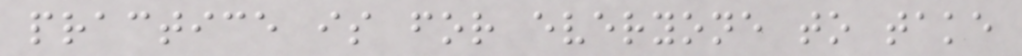practice is for everyone to take
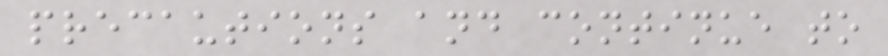precautions and continue to
